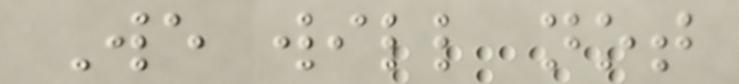We will not
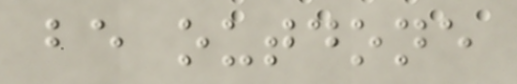be outdone
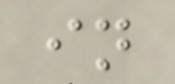in
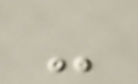-
